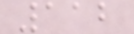112
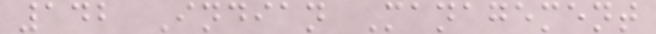142 Indian Management
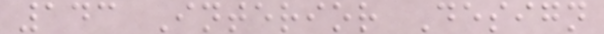143 Interior Design
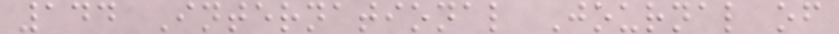144 International Journal of
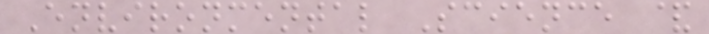Environmental Science &
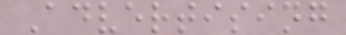Advertising
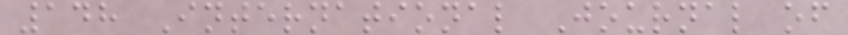148 International Journal of
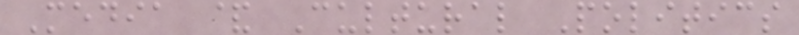Media & Cultural Politics
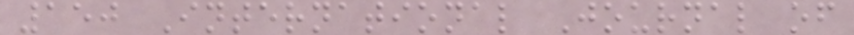150 International Journal of
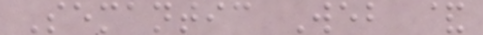Semantic Web &
